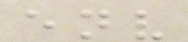env
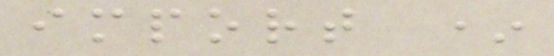import *
